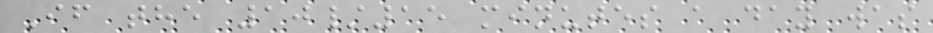If the 10/15 minutes a day was
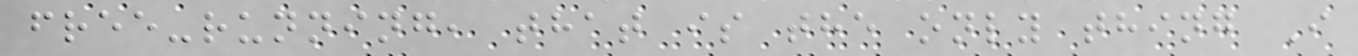free-running, that is the only thing I
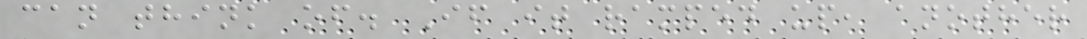can think of. If it ramped up, another
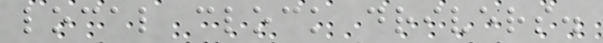local clock drivers.
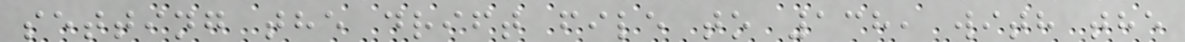setting the drift file to 138, with the
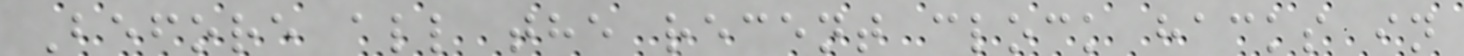Before all the recent clock hacks in
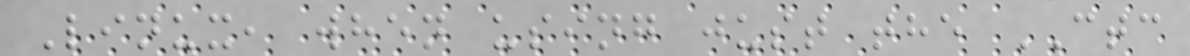Linux, when using just the CTC
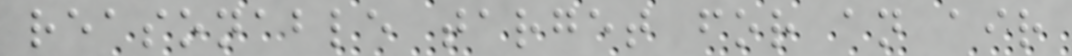reasonable target for an air
